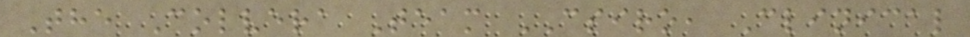The Colvera Team CSIRO, Clinical
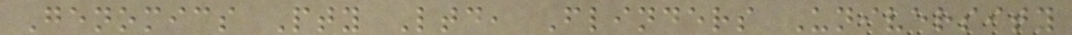Genomics Pty Ltd, Flinders University
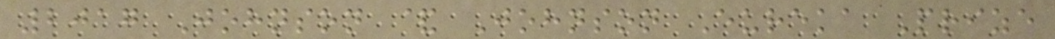2017 Johnson & Johnson Eureka Prize
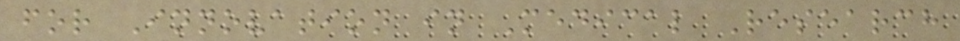for Innovation in Medical Research
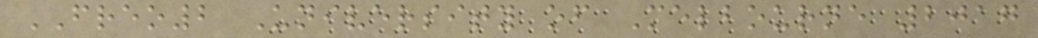FREO2 University of Melbourne 2017
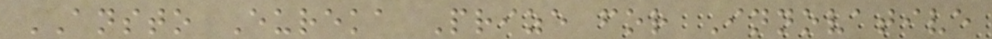ANSTO Eureka Prize for Innovative
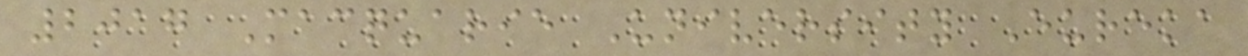2017 Macquarie University Eureka
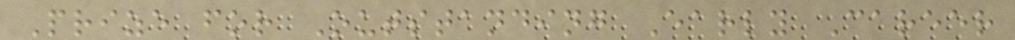Prize for Outstanding Early Career
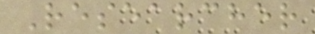Researcher
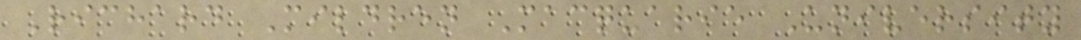Richard Mildren Macquarie University
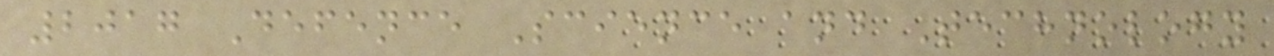2017 Defence Science and Technology
